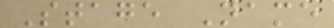Stage Name
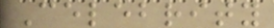Celebrity
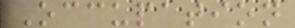Occupation
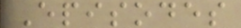Episodes
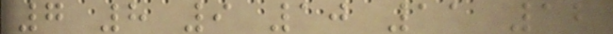7 8 9 10 11 12
